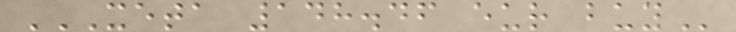XETA 148.46 EUR BUY
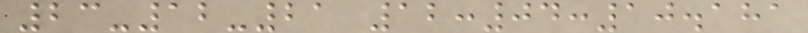23-12-21 12:04:10.181
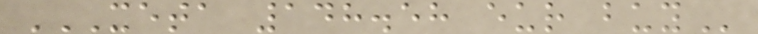XETA 148.58 EUR BUY
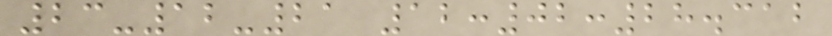23-12-21 12:02:28.312
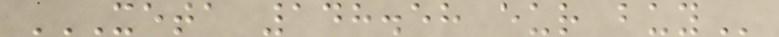XETA 148.58 EUR BUY
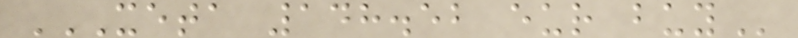XETA 148.52 EUR BUY
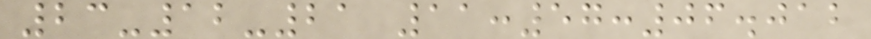23-12-21 11:57:06.012
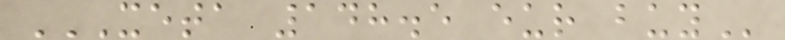XETA 148.5 EUR BUY
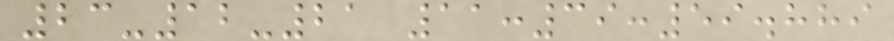23-12-21 11:39:59.889
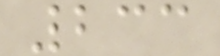233
